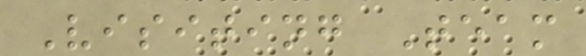Visiting Team
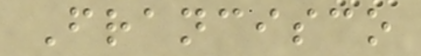Francisco
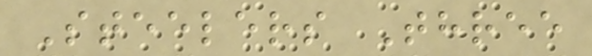Steelers Three
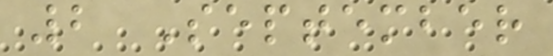2 September
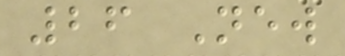26 New
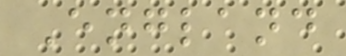England
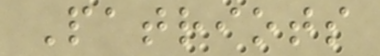Patriots
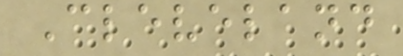Cleveland
